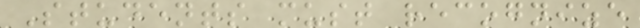Students must recognize
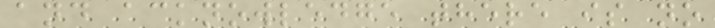and acknowledge there is no
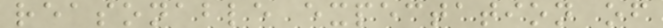reasonable expectation of
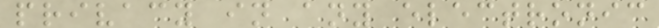privacy in any electronic
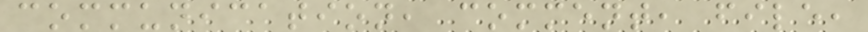communication, comment, file,
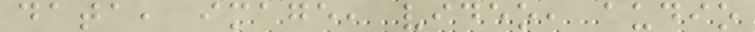data, image, video, audio
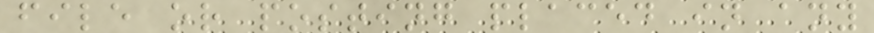file or posting placed in any
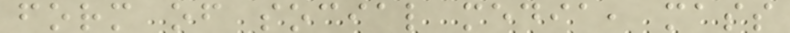form of social media, mass
